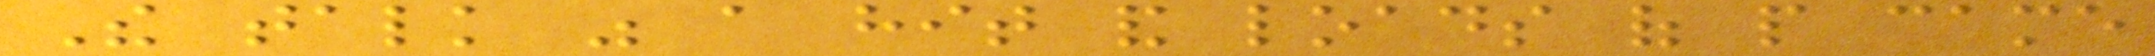The talk was a hit and loads of people came
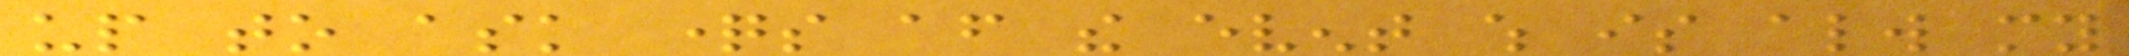up to ask questions after the event which is always my
